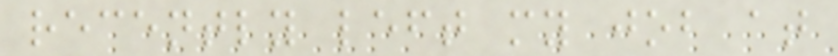recently left my job at
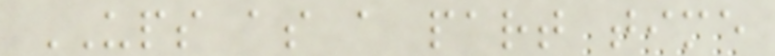UPS as a part time
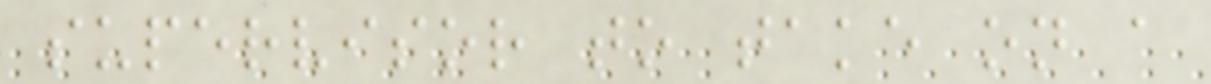supervisor to take on a
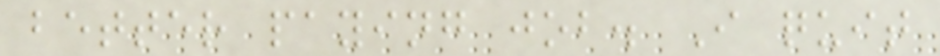better paying job. I quit
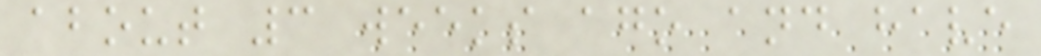about 3 weeks ago and have
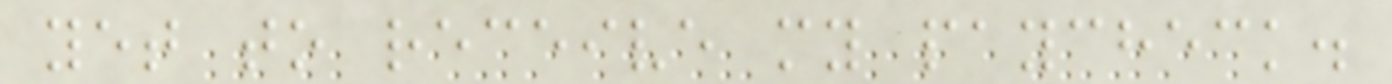yet to receive my paycheck.
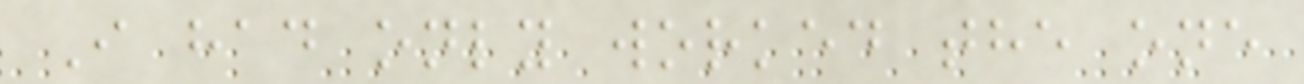I had only worked the one
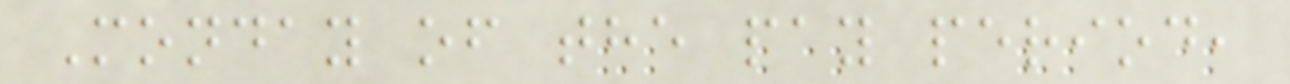Monday of the pay period,
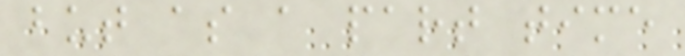but as a part time
